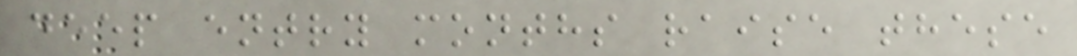deep entry months raise these
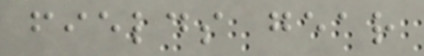fields gear
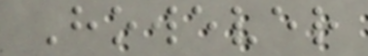However
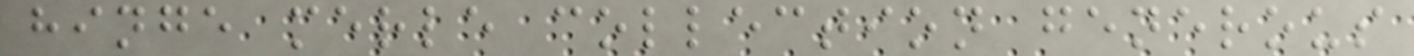hinge merle collection generous
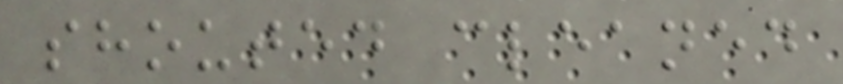shouted cleaned
